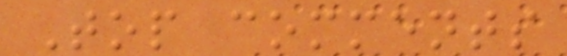Top comments
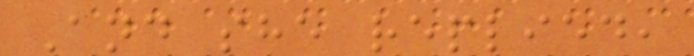And she replied,
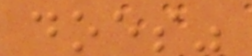does"
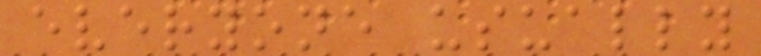everyone usually
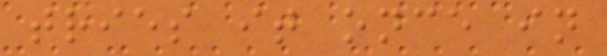tries it once in
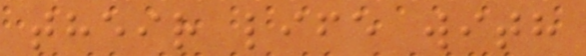their life with
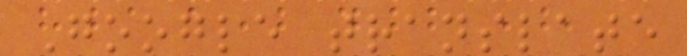Google translate
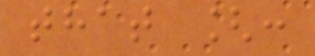that [:
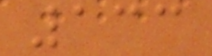133
